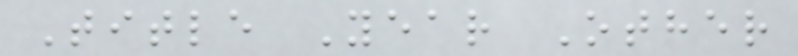Title Year Other
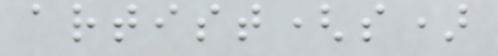artist(s)
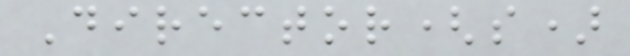Director(s)
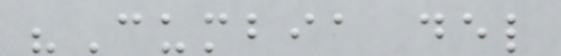"Cumbia del
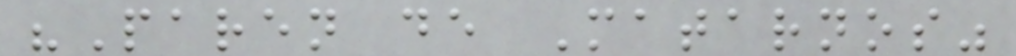"Paren de Matarnos"
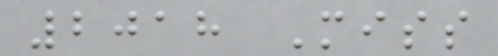2018 Miss
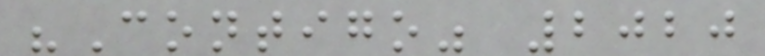"Contigo" 2020
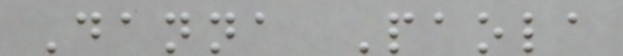Danna Paola
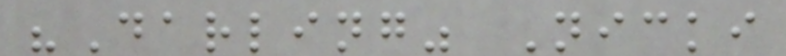"Darling" Nicki
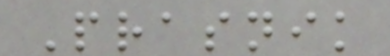Prasnik
